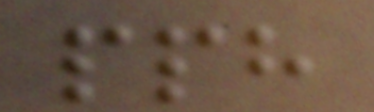pph
